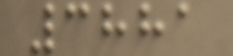3881
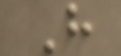H
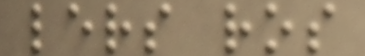lers ros
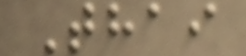Thai
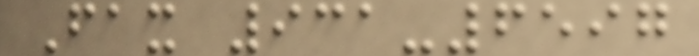Fax 931-6597
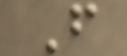F
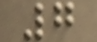7
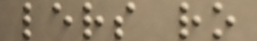lers ro
